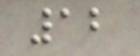12
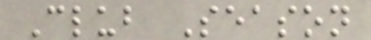Club Season
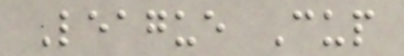League Cup
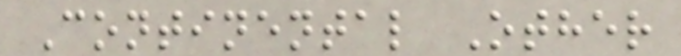Continental Other
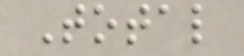Total
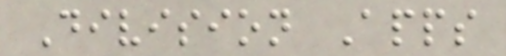Division Apps
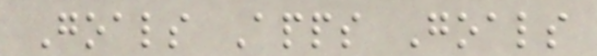Goals Apps Goals
